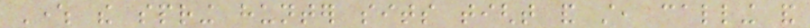Where the spring hunter sits tight and still, calling and
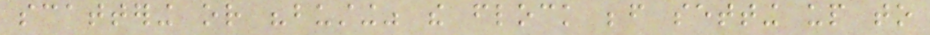scattering or "busting" the flock before setting up to
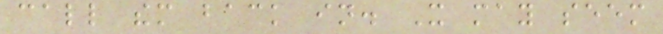call them back in. It may seem
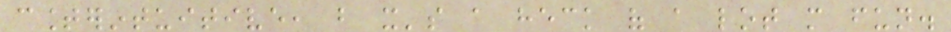counterintuitive, but it's a heck of a lot more fun.
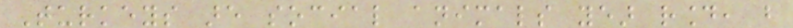Turkeys are social animals year round, but
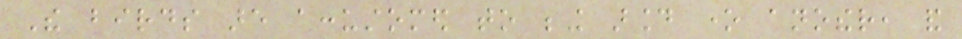The birds are accustomed to being around one another, and
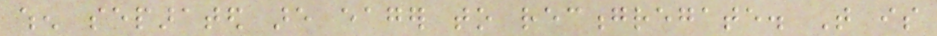when separated are eager to recongregate. That is
